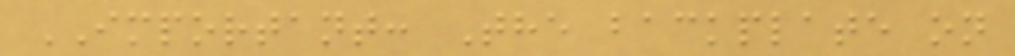IMPORTANT: The backplate on
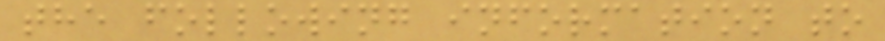the following information to
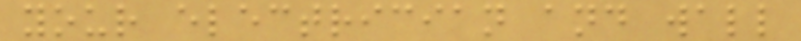your electrician and wall
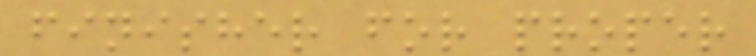finisher for proper
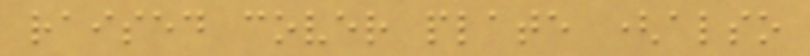raised cover plate (also
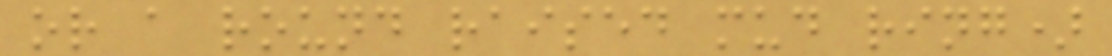or a round raised mud ring)
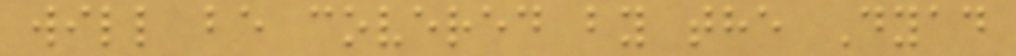will be covered by the Dyad
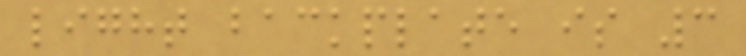light backplate is 3
